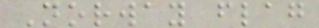Norway flag
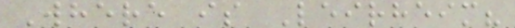Where is Leirheim?
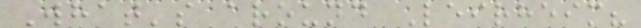What's around Leirheim?
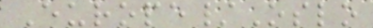Europe/Oslo
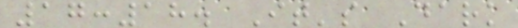17:18. It's Dark
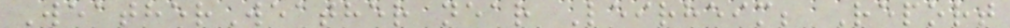WeatherWeather near Leirheim; Report
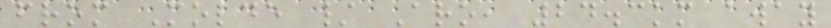from Molde / Aro, 24.3km away
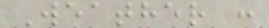Weather :
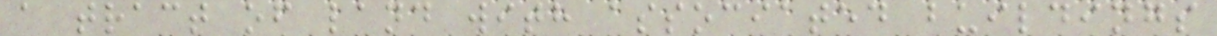a tract of land with associated buildings
